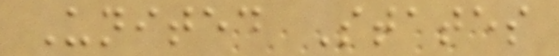United States
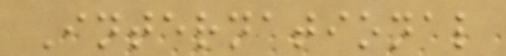International
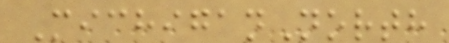MichiganNorth
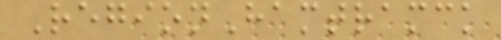RegionHamtramck
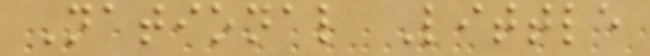National Little
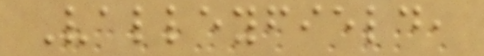Valleyfield,
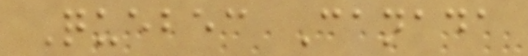Quebec Canada
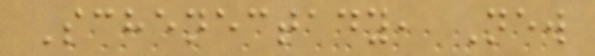Schenectady, New
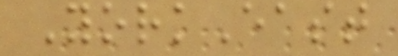YorkEast
